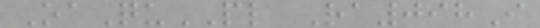OaQuPL Ra098I
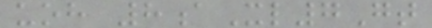uoh 8aXl7Gt
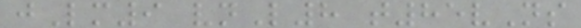jLm9 vnL8 t85vNs
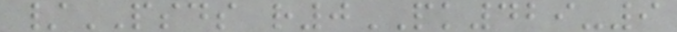/PSDS r0PK429-9
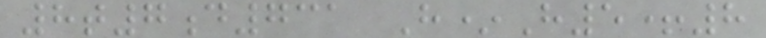8t7d731 H*H5+8
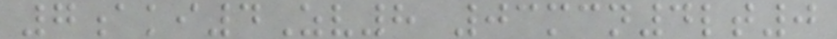7aki4Zv8 03mcn4lt0
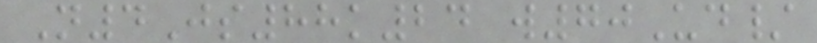N4Js88k24 w70Ud/
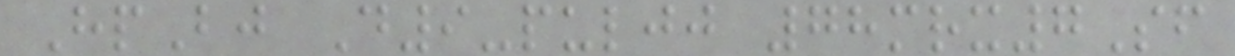HpBj D9-puljj 78mrx7Sf
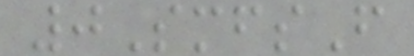0SmfsF
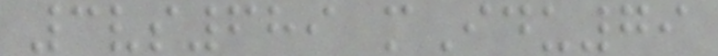3vs689 mIdu79
